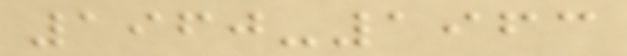1960-1963
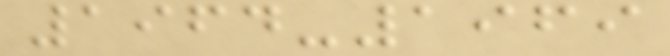1964-1969
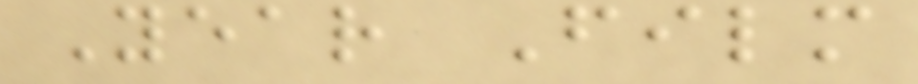Year Film
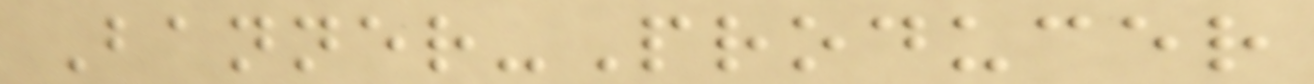Banner-Producer
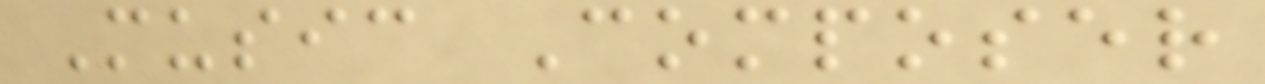Music Composer
